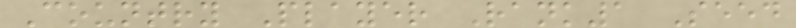Country Player Rank1 Seed
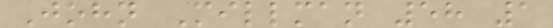John Millman 58 1
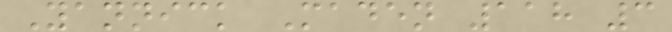Yannick Maden 118 3
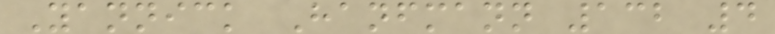Yannick Hanfmann 132 4
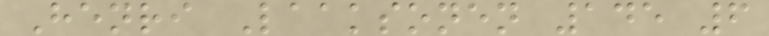Henri Laaksonen 145 6
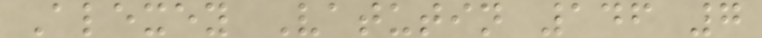Alexey Vatutin 146 7
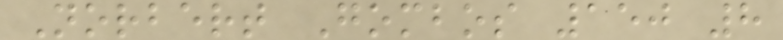Norbert Gombos 150 8
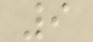9
